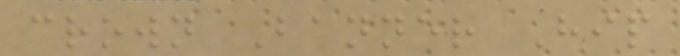crown Banner Hip
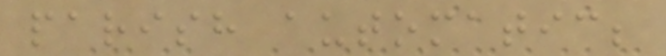parish automatic;
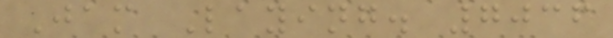Jam Laying. 7036
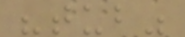"tub"
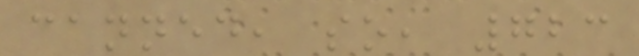canned, so, 723
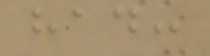had:
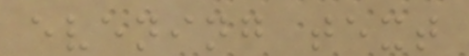evening text
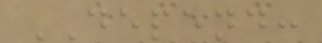DEPEND:
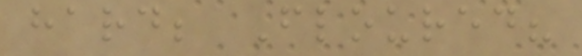hard; Floured?
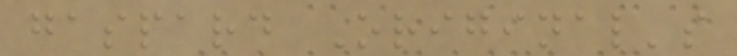gaspard Original's
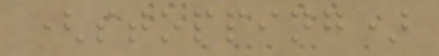(stopping)
